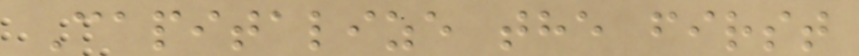Capitalize the first
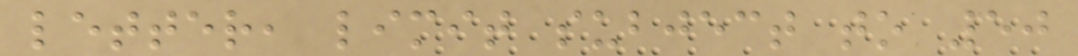letter, limit subject to 50
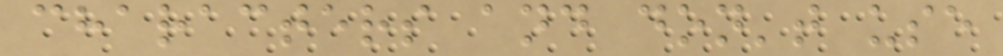characters and don't use
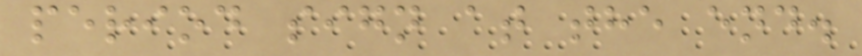period sign at the end.
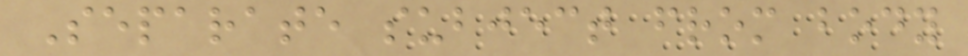Separate subject from body
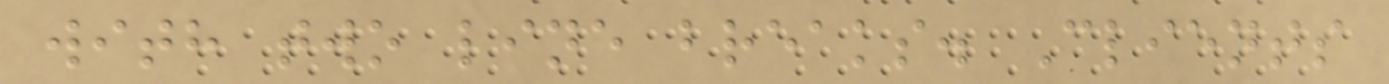with two line breaks. Clients
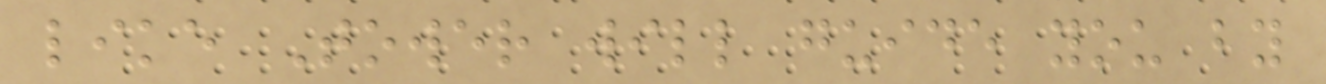like Tower will guide you by
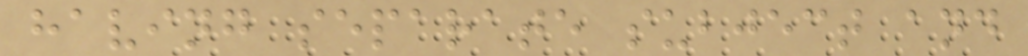having separate subject and
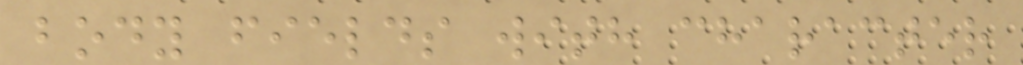body fields with character
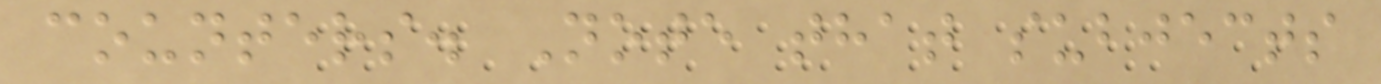counters. Note that subjects
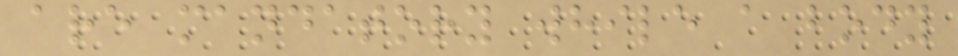are mandatory while a body
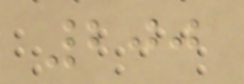200
